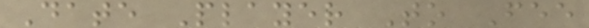Date Player To Fee
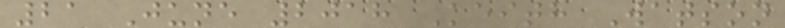21 June 2018 Keith Watson
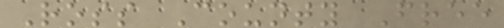Ross County Free
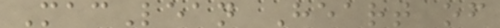MacLean Heart of
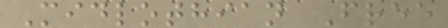Midlothian Free
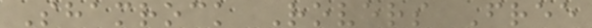Shamrock Rovers Free
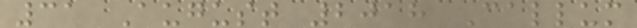31 August 2018 Callum
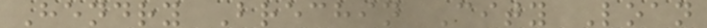Hendry Brechin City Loan
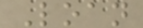Loan
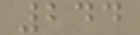244
